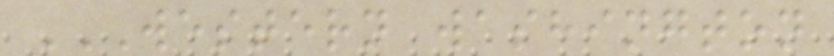WESTERN WASHINGTON
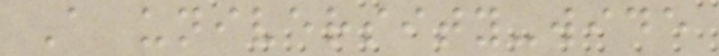A university-wide
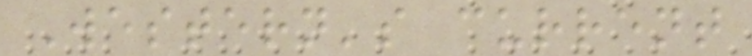Western's current
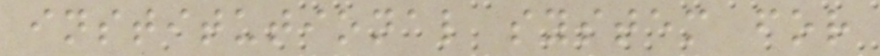institutional system for
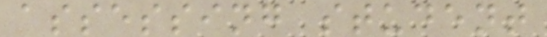assessing student
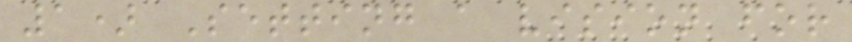1) Setting a vision for
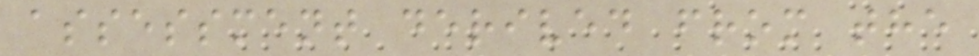assessment derived from the
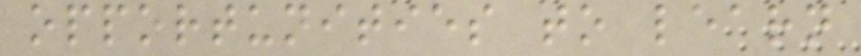opportunities to learn
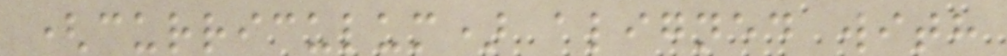(curriculum) aligned with
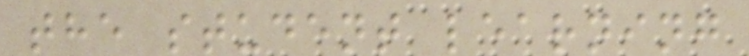the student learning
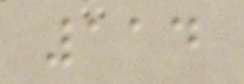114
